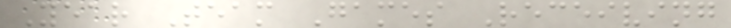Year Team Games Receiving
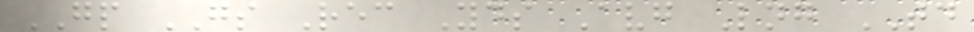GP GS Rec Yds Avg Lng TD
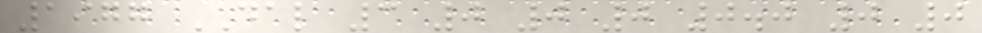1977 DAL 3 0 0 0 0.0 0 0
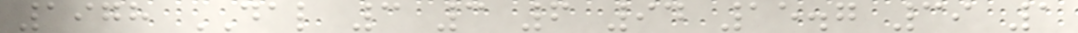1978 DAL 3 3 6 94 15.7 39 1
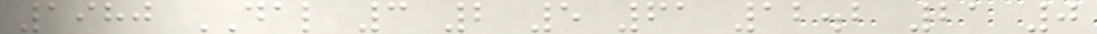1980 DAL 3 2 5 61 12.2 21 0
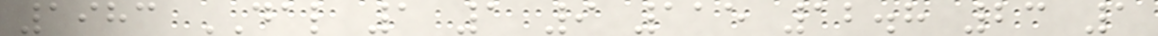1983 DAL 1 1 9 115 12.8 23 1
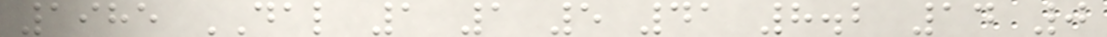1985 DAL 1 1 5 41 8.2 14 0
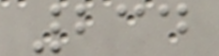234
